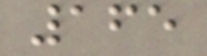165
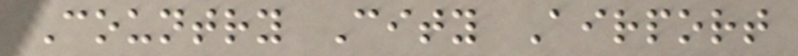Country City Airport
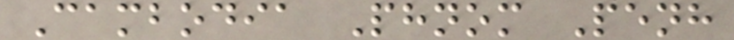Cambodia Phnom Penh
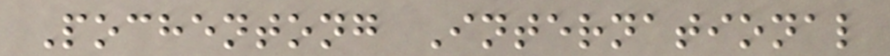Pochentong International
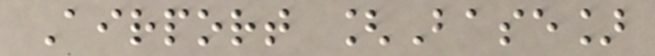Airport [Base]
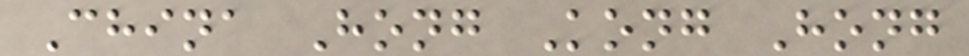China Hong Kong Hong
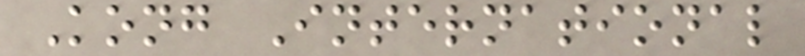Kong International
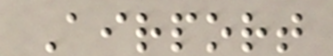Airport
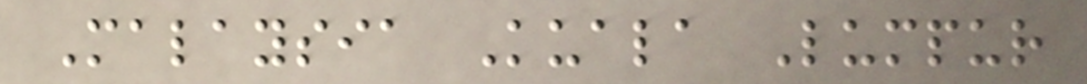Malaysia Kuala Lumpur
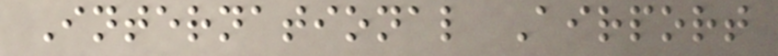International Airport
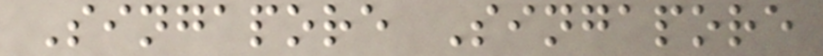Singapore Singapore
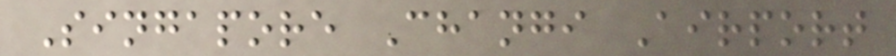Singapore Changi Airport
